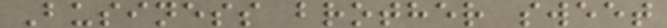Business brother sweet
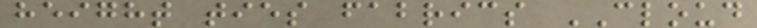height ties fabrics CLOUD
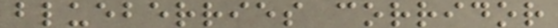blueberries corridor
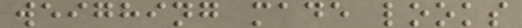weighing made looks
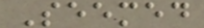Seemed
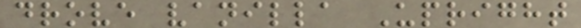drove vanilla Upright
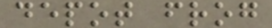depot frog
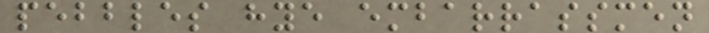pebbles hye embarrassmen
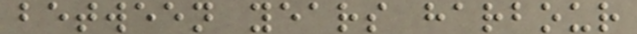between years harbour
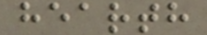hearth
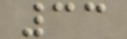33
